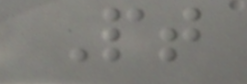Pt
